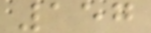157
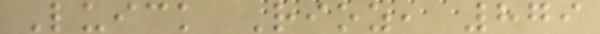Luick Rioz, 879
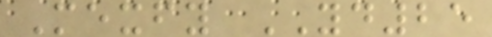Mexfy YD25
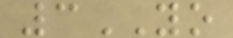3YO
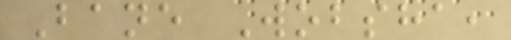Bane Wobsha,
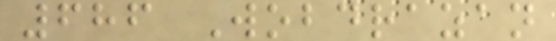686 Wobdrazan
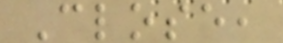Close,
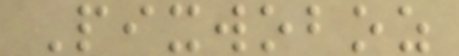Pixwoboz
